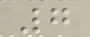7
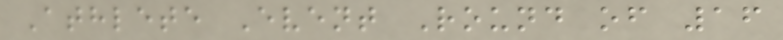Athlete Event Round of 16
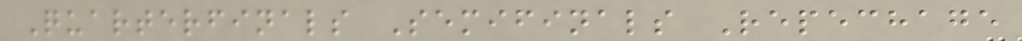Quarterfinals Semifinals Repechage
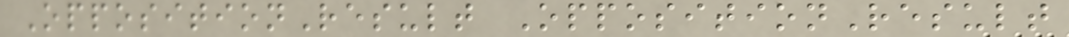OppositionResult OppositionResult
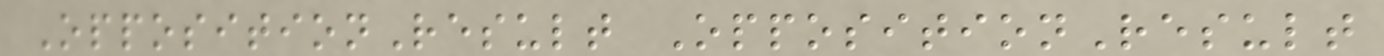OppositionResult OppositionResult
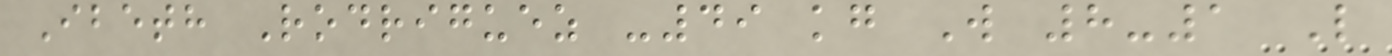Ibeth Rodriguez -49 kg W 8-1 L
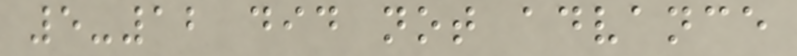5-12 did not advance
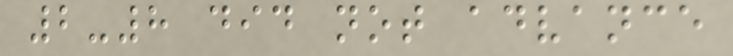2-8 did not advance
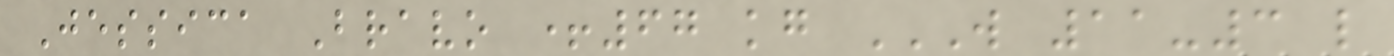Jessica Bravo +67 kg W 11-3 L
